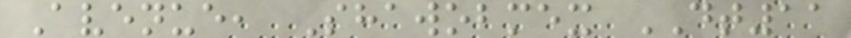Avenue, Shawobmex DT11
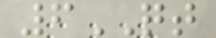6QT
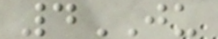4JU
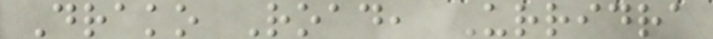Drako Road, Urridra
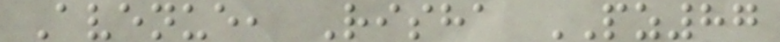Avenue, Risha PZ87
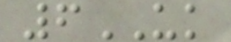6UK
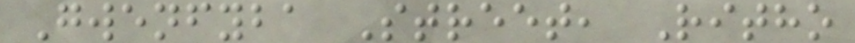Gwenfyba Street, Ritho
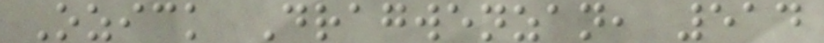Ozick Dragwenzan, 514
